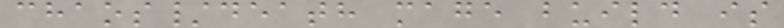chaos/death mage build is
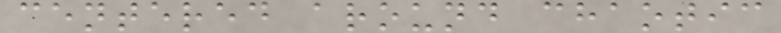centered around chaotic
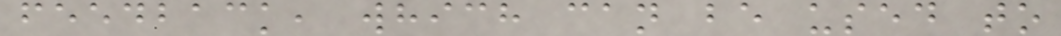feedback, which can be used to
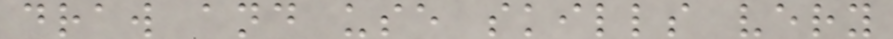draw and use skills very
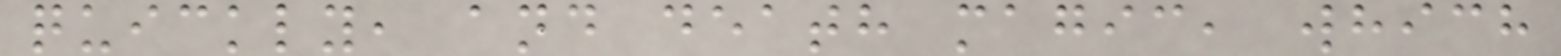quickly, and death magic, which
